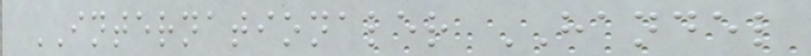INTERNATIONALER HANDEL
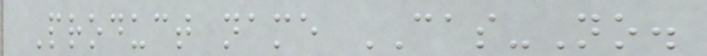Product name CAS-No.
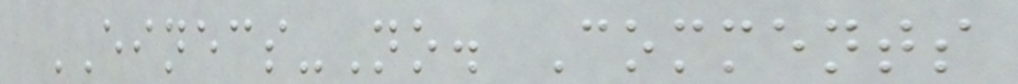EINECS-No. Comments
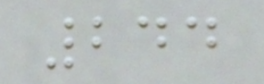244
